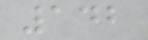142
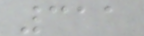311
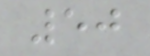50
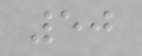50
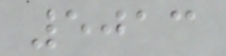5013
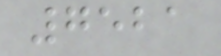7521
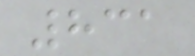831
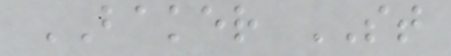BAKER ST
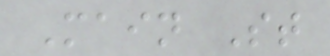Main St
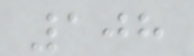108
